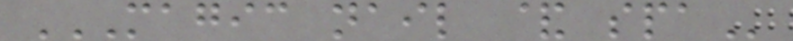MAGIC NAIL & SPA
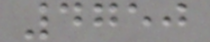4750
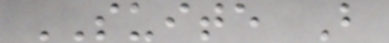SUITE B
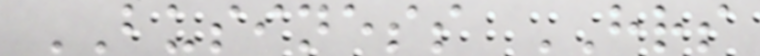BUSINESS HRS
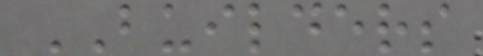BUILDERS
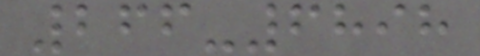266-6898
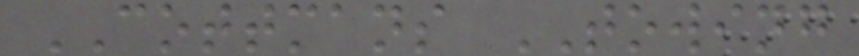COTTMANS TOWING
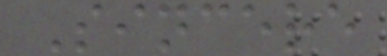Sincere
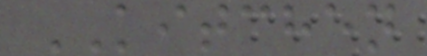KITCHEN
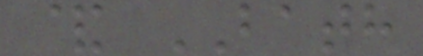& BATH
